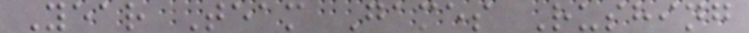Year Team Games Rushing
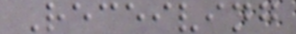Receiving
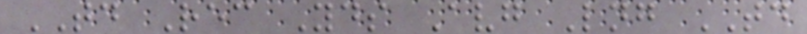TD Rec Yds Avg Lng TD
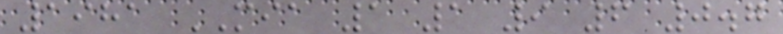1981 MIA 1 1 9 6 0.7
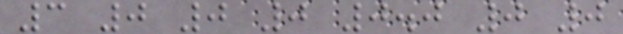3 0 0 0 0.0 0 0
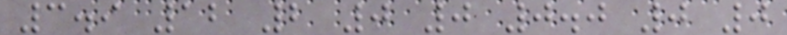3.9 12 2 0 0 0.0 0 0
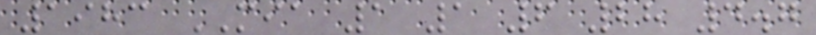1983 MIA 1 1 6 28 4.7
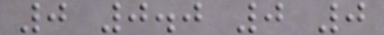0 0.0 0 0
